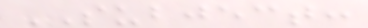SUBJECT:
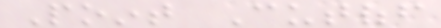Point Cutoff
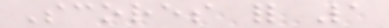Scores for 1
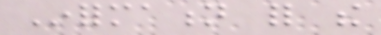Information for the
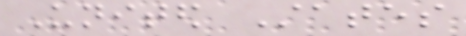United States
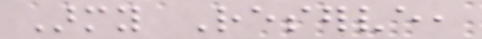Army Reserve,
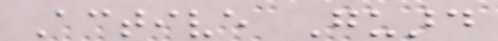Active Guard
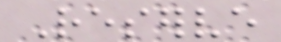Reserve
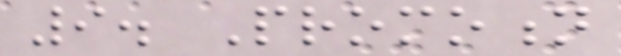9. Promotion
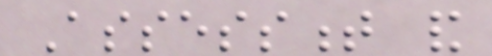Assessment and
